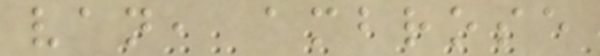van, ambrose
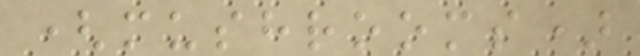(mushrooms)
